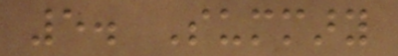5. Summary
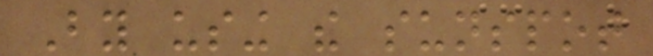By using the sunspot
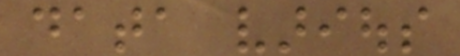data various
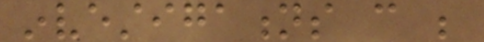investigations can be
